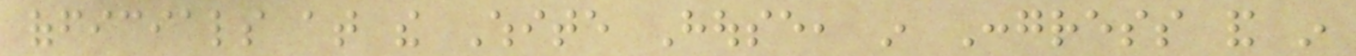officials at the White House, in Congress and in
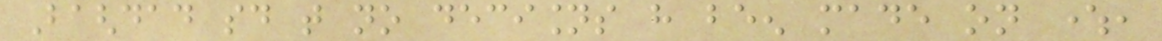Baghdad said that no decisions have been made on where,
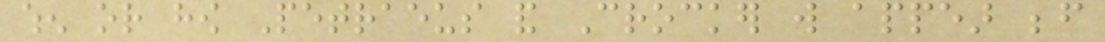when or how Petraeus and Crocker will appear before
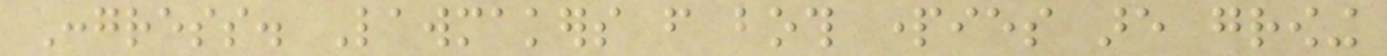Congress. Lawmakers from both parties are growing
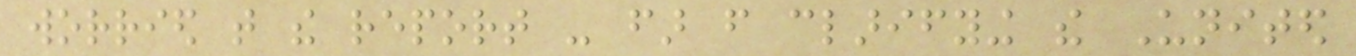worried that the report - far from clarifying the United
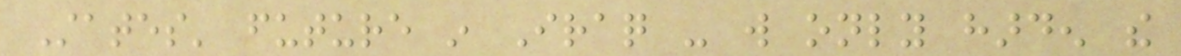States' future in Iraq - will only harden the
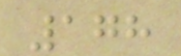178
